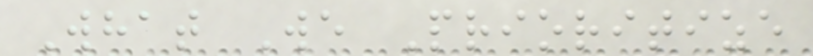What We Prioritize
